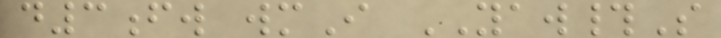d3fw wmI YAW#S
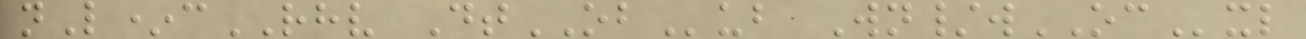nL*cRHV DtOBub Wn/wOCxl
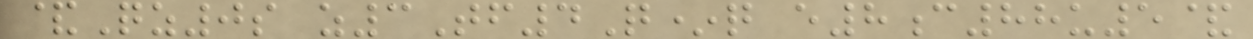&Qz0s z3Tf4Q*q e8c88u5&
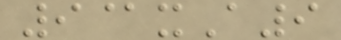9@xA9
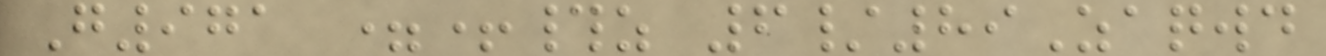G971 =+#z 6/89Zaqwd
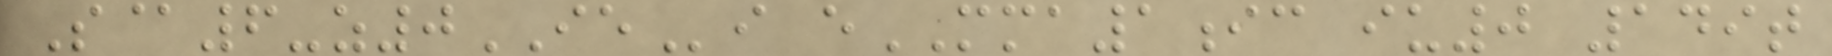S@6-z0IEi eMMA1ic iu0 149t
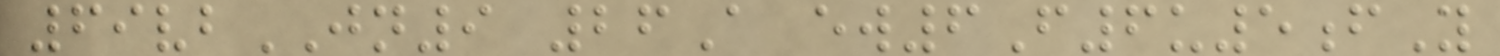69vbJN9 26A ew6F6u5fY
